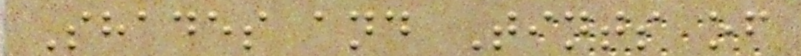Shades and Tints of
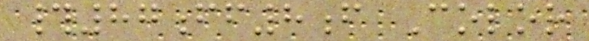#87ff8f Color
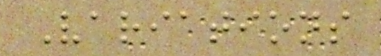Variations
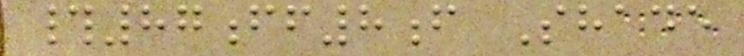#87ff8f Shade
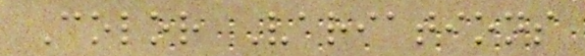Color Variations
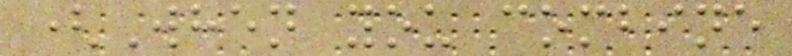(When you combine
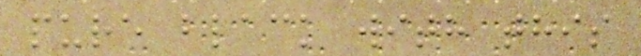pure black with this
